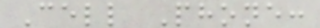Cell Phone:
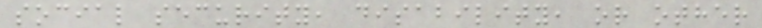social security, disability, or other
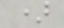)
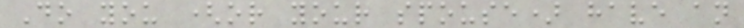Do you (or your spouse) have an
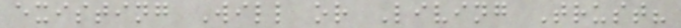existing Will or Living Trust?
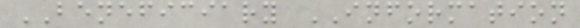BENEFICIARY INFORMATION
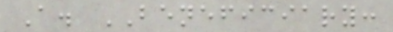A. BENEFICIARY:
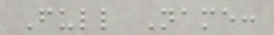Full Name:
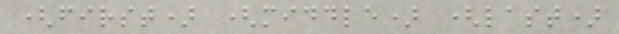(first) (middle) (last)
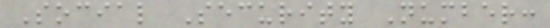Social Security Number:
